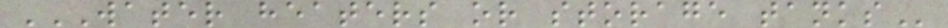WATER HEATERS OR STORAGE TANKS
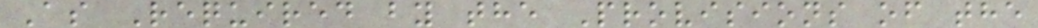As Required by the Provisions of the
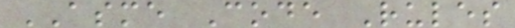ASME Code Rules
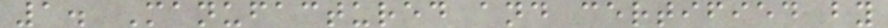1. Manufactured and certified by
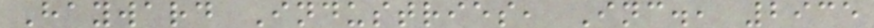Hayward Industries, Inc., 2935
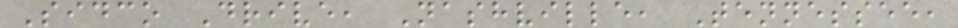Sidco Drive, Nashville, Tennessee,
